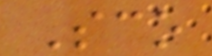Sco
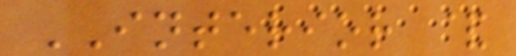INTERIOR &
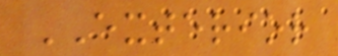EXTERIOR
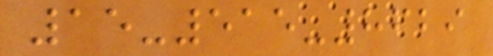15-515-8629
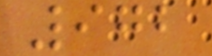972
